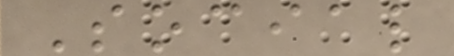Social
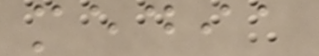media
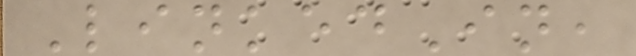LinkedIn,
